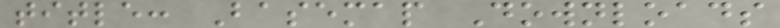title: Basemap Downloads
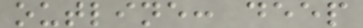outline: deep
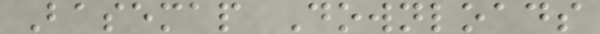Basemap Downloads
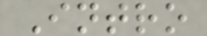Intro
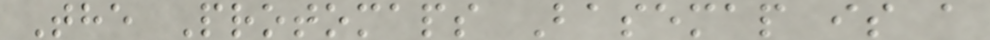The Protomaps Basemap is a
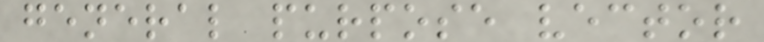general purpose vector
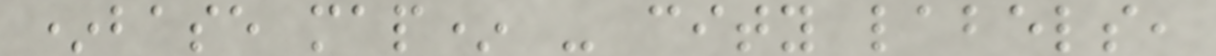*base map* - city labels,
